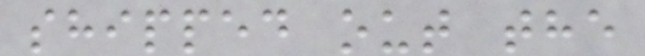shipped out the
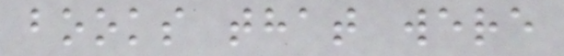books that were
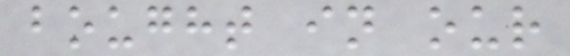bought in our
